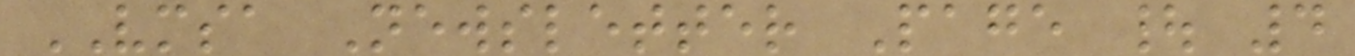VMSA Newsletter Page | 4
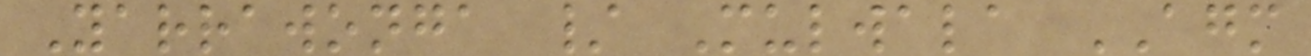Yarrawonga / Mulwala AGM
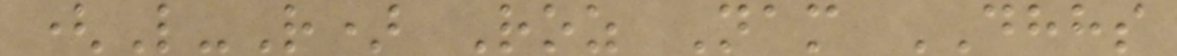(L-R) Roz Nam DHHS
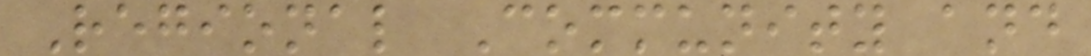Regional Community and
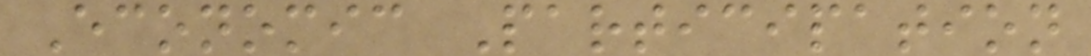Economic Participation
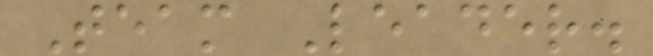Team Leader.
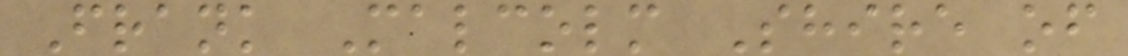Frank Malcolm Shire of
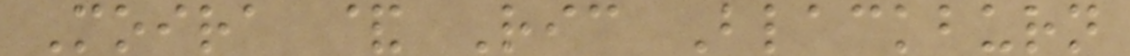Moira & Ric Blackburn
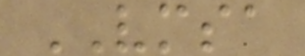VMSA
